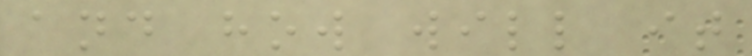and how will it
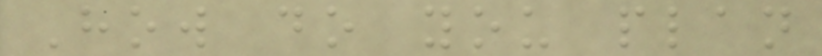How do you plan
